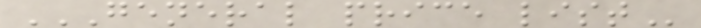GENERAL PRICE LIST
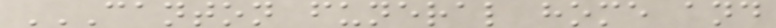CANTON FUNERAL HOME AND
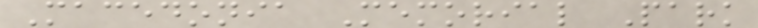Macedonia Memorial Park
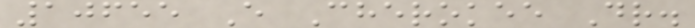10655 E Cherokee Dr.
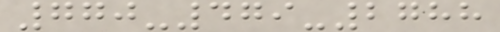770-479-2788
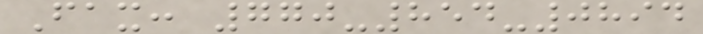Fax: 770-854-0894
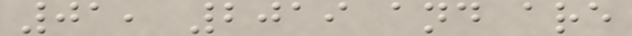01, 2019 and are
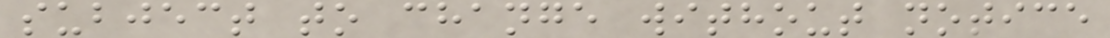subject to change without notice
